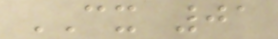CX 01
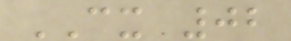CX 02
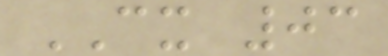CX 03
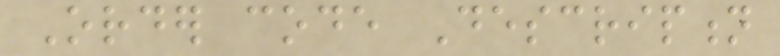Order code Description
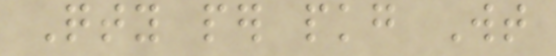Qty per pkg Wt
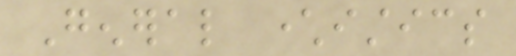General characteristics
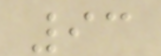93
